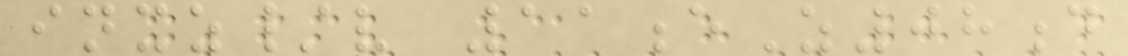inxz/v 11eZ08d
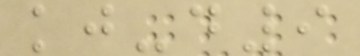kj-d9
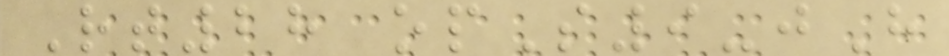Rt28 opS9-jH
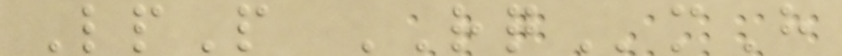LpP RQmH
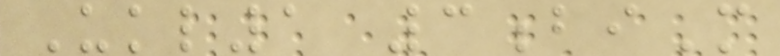Ukl1 3biM
